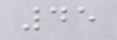45
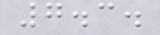7.3.
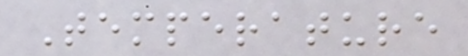Temperature
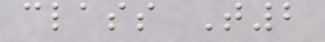class T2
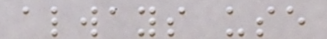always use
